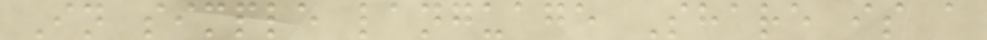In simple language Share is a
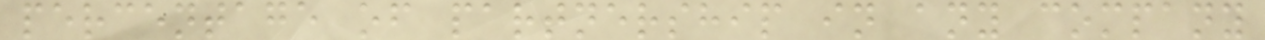percentage of partnership in any company
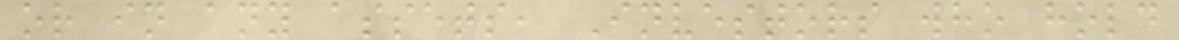or in any assets, Investors who hold
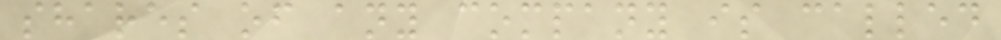shares of any company is called
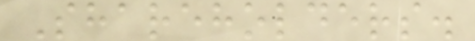Shareholders.
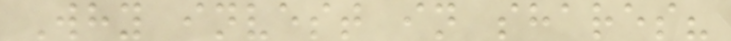Why invest in shares?
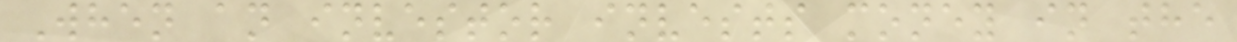When an investor invests money in the
